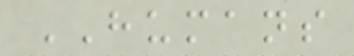HUMANS
